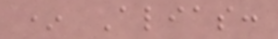* Alias:
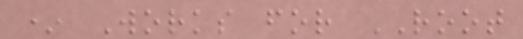* Works for ROOT
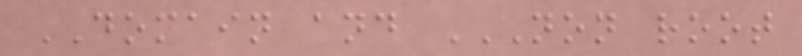DOMAIN and NON ROOT
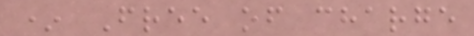* Free of charge
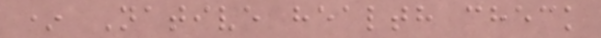* Native health check
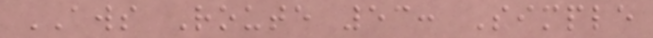AWS Route 53: Simple
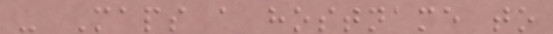- Maps a hostname to
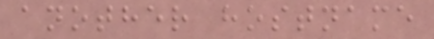another hostname
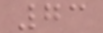73
